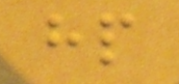hp
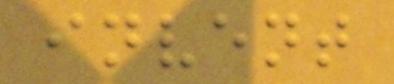invent
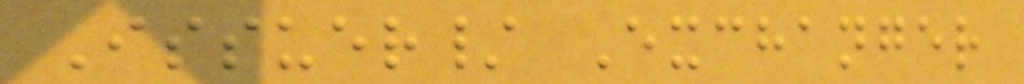Issuer/ Exchanger
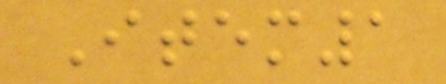Item1
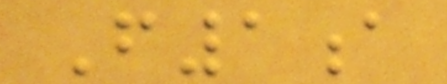F1a
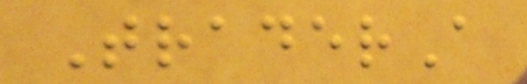TraderA
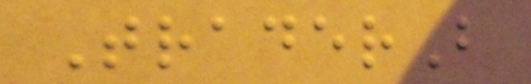TraderB
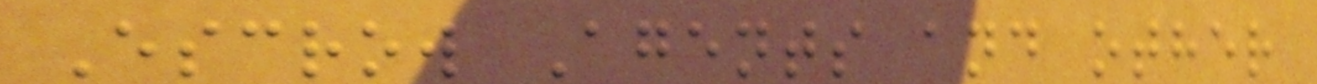Escrow Agents and other
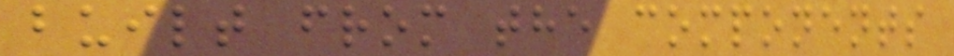built from the components
